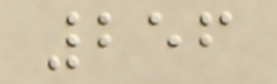256
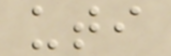uti
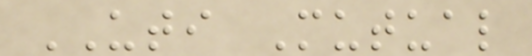UTI Mutual
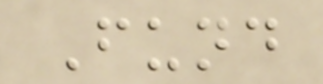Fund
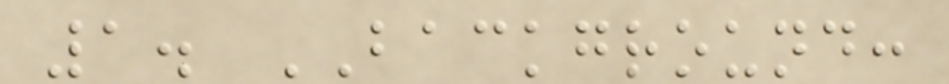1. BACKGROUND:
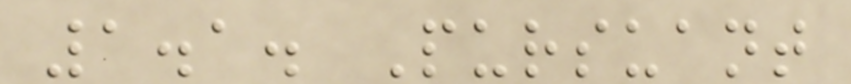1.1. Pursuant
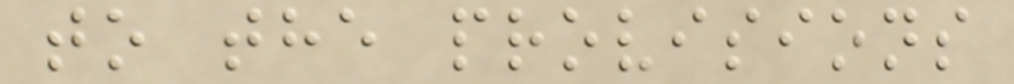to the provisions
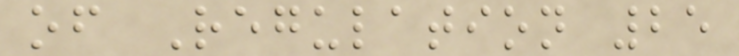of Regulation 25
